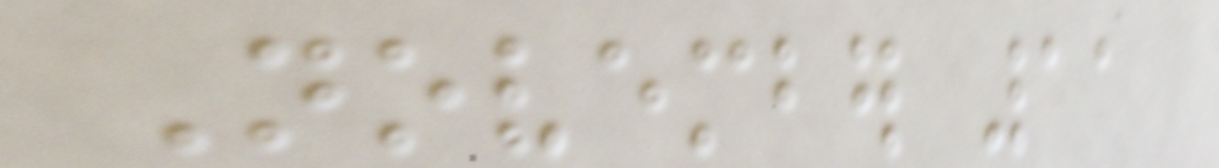November 11
